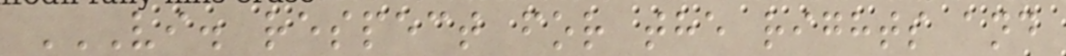VI. RESPECT FOR THE RIGHTS AND
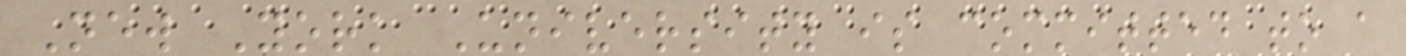New York University is committed to a
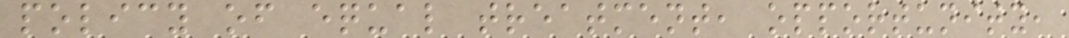policy of equal treatment, opportunity,
